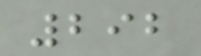292
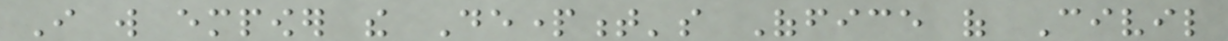I will empower the Department's Office of Civil
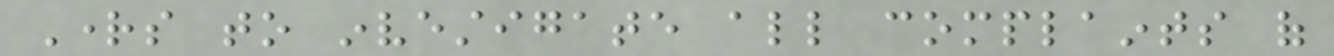Rights to investigate all complaints of
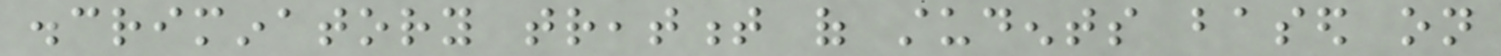discriminatory treatment of students based on
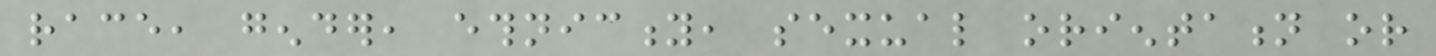race, gender, ethnicity, sexual orientation or
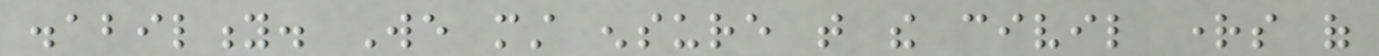disability. We must ensure that the civil rights of
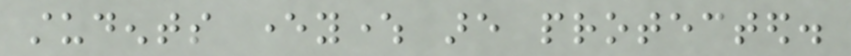students everywhere are protected.
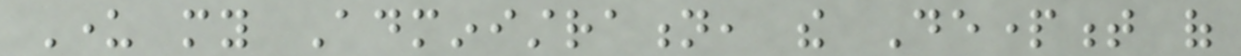Under my Administration, the Department of
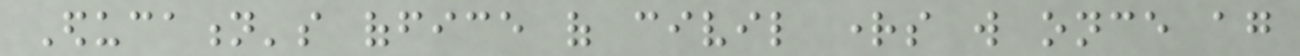Education's office of civil rights will once again
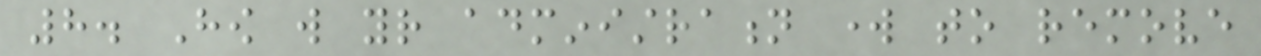8. How will your administration work to remove
